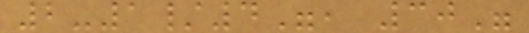2-1/4", 30"
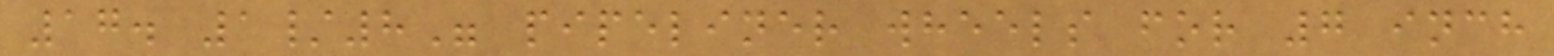17. 1/8" pipeliner wheels for 7 inch
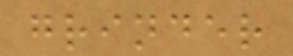grinder
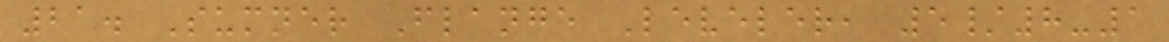21. Sumner Flange Leveler, 5/8-1
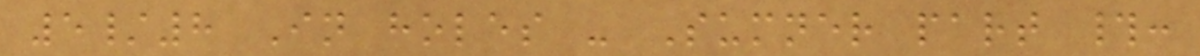5/8 In holes - Sumner part #:
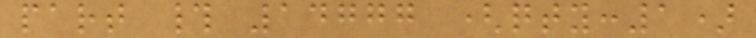part # 14777 (qty:1)
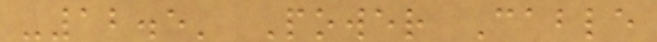-12.5' Power Cable
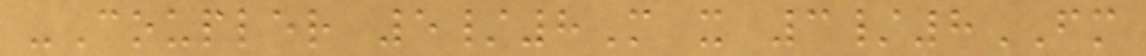-Coupler 5/8M x 3/8FM
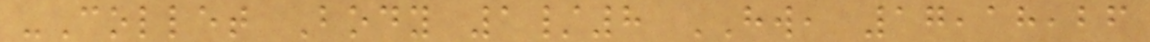-Collet Body 1/8 HW, 17,18,26
